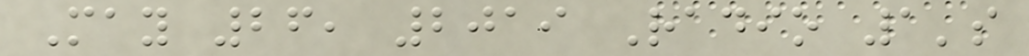May 26, 2019 Radio 1's
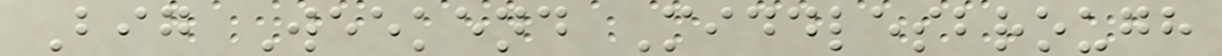Big Weekend Middlesbrough
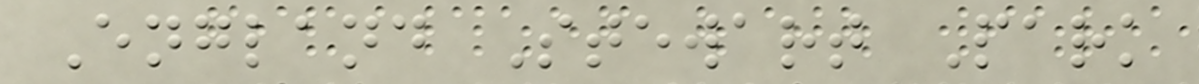England Stewart Park
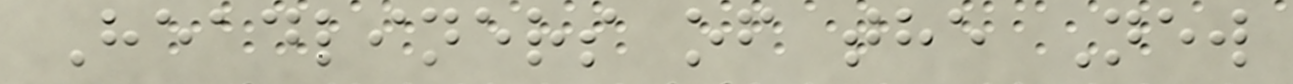Headliners of the New
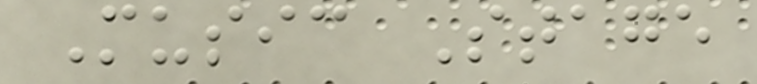Music Stage
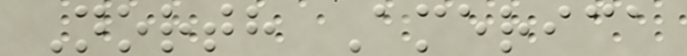North America
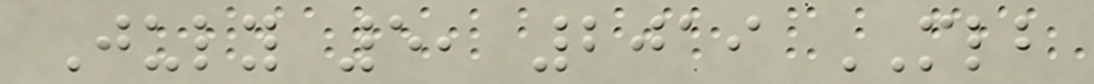July 5, 2019 MLB
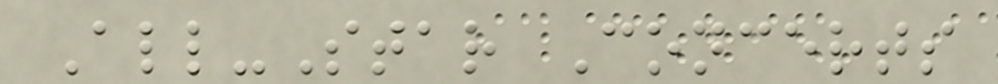All-Star Concerts
